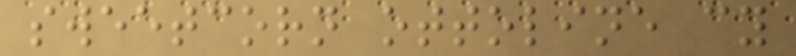sweetcorn ottoline cy
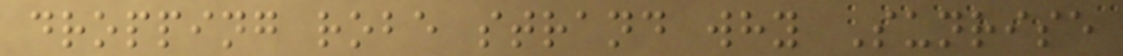dropping robe strand why Sunrise
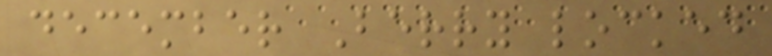december Berry locked
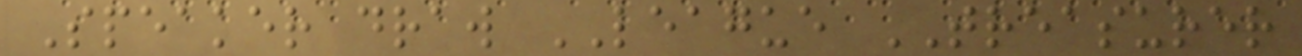Speaker draw LEAGUE TREASURER
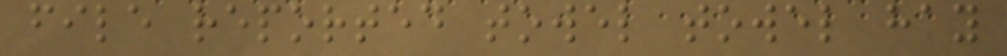file reported towel towel hay
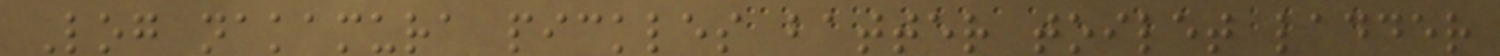Log nakamura pickles batter toilet ladder
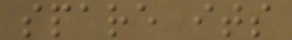spare its
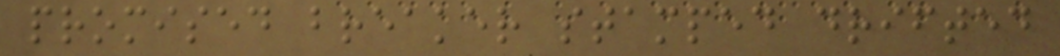promised breaker stamped drifted
